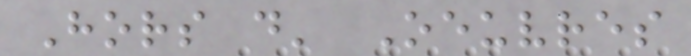Hors d' Oeuvres
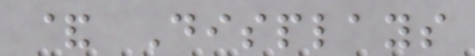& Displays
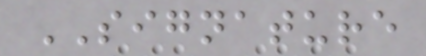SIGNATURE
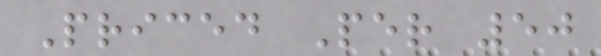Priced Per 50
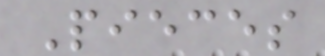Pieces
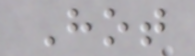Hot
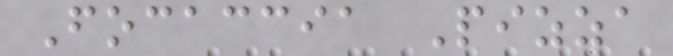Focaccia Pizza
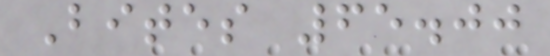Bites 65.00
